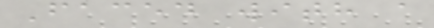Faced with a
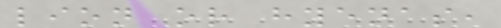lion or hyenas,
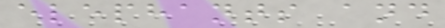elephants and
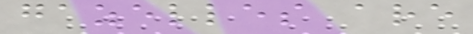gazelles are
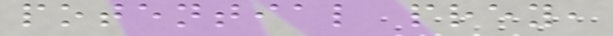potential prey,
